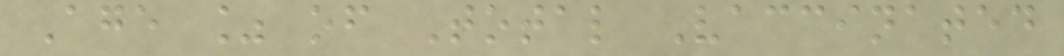Age % of Total Vaccinated
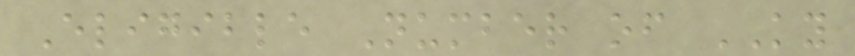Eligible Number of KY
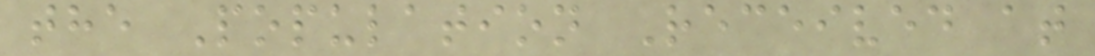the Population Received at
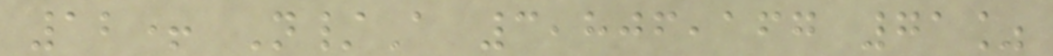12+ N/A 3,806,167 71%
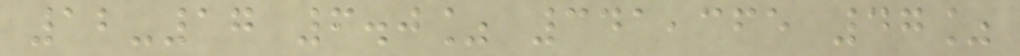12-17 6.0% 341,365 47%
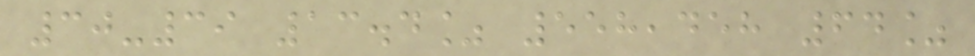30-39 13.4% 558,458 64%
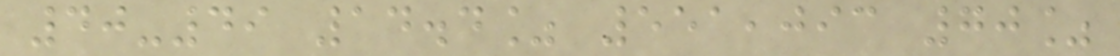40-49 14.4% 551,093 70%
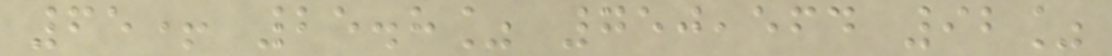65+ 25.8% 750,564 92%
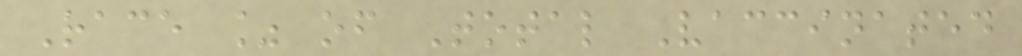Race % of Total Vaccinated
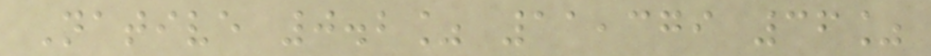Native 0.2% 11,379 36%
